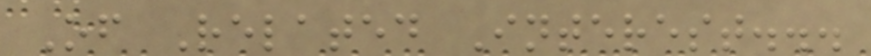Of Related Interest...
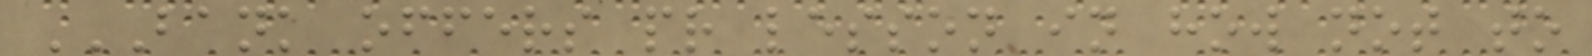BANK OFFERS PR LESSON IN HOW NOT TO
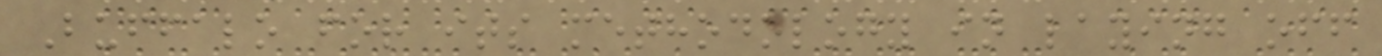Buffalo for its methodology in laying off
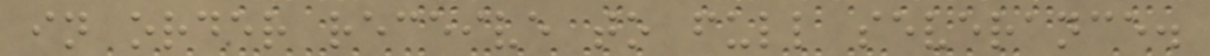in order receive to full severance.
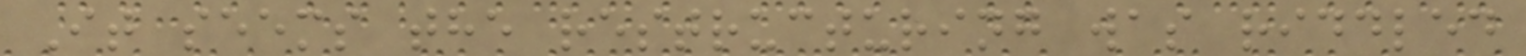It seems the restructuring was riddled
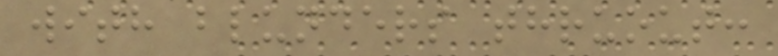with blunders thruout:
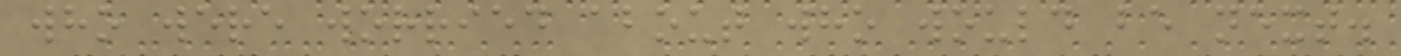who were worried about who would be next.
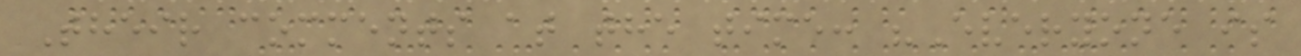Their comments at the time: "Everyone is
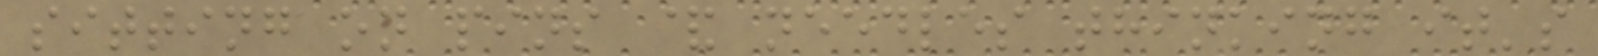sitting on pins & needles thinking it's
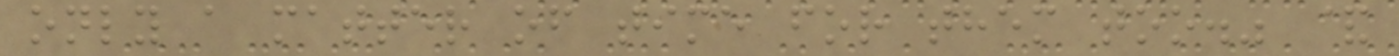only a matter of time for them too." &
